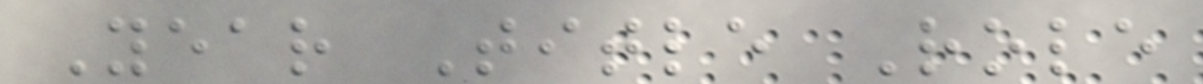Year Title Role
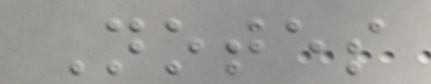Notes
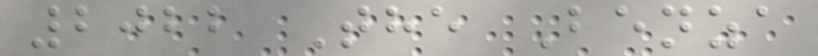2022 The Benza
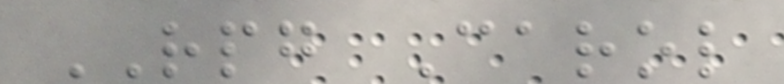RPG Carol
